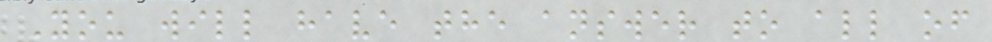You will have the answer to all of
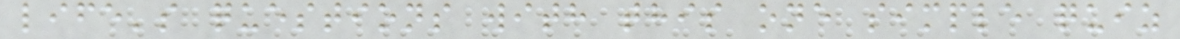life's questions with this one simple quiz
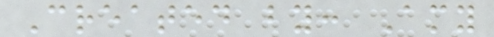Created by: Amy
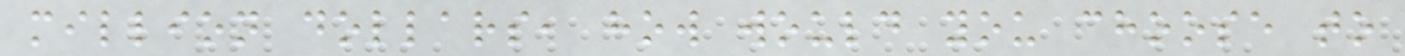million dollars, how would you choose to
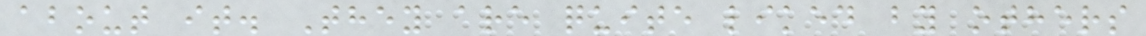about it. They are quite liked by others
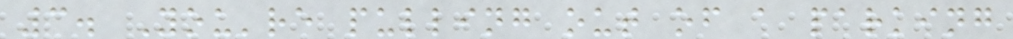3. You're pulling out of a parking
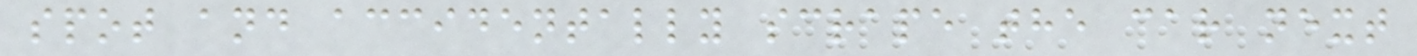spot and accidentally scrape the car next
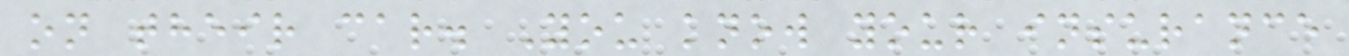on their car. You know your insurance
